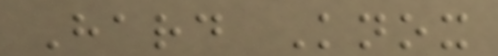Hard Knox
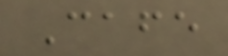Cafe
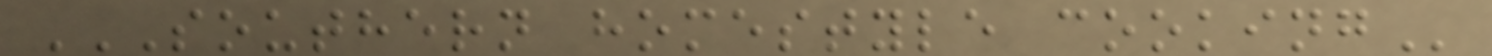SOUTHERN HOMESTYLE COOKING
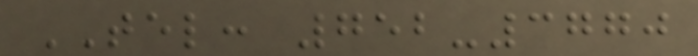TEL: 752-3770
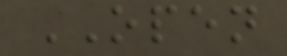OPEN
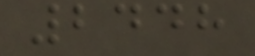2448
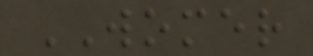WOMER
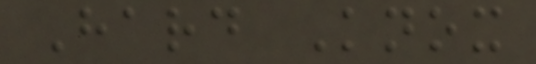Hard Knox
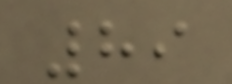89
